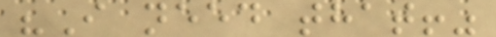"I need that!"
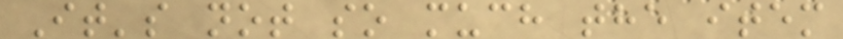It's not so much the item
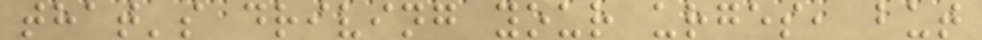that's driving your urges, but
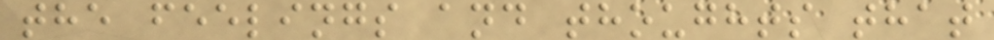the feelings and thoughts that
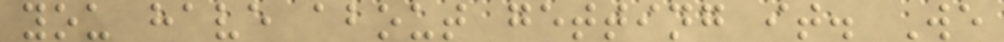you have about getting it. We
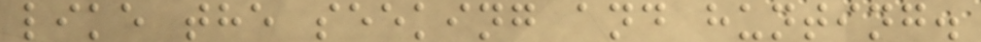like the seeking and hunting.
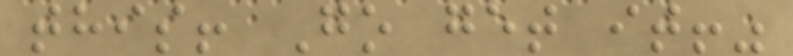this! Go get it!"
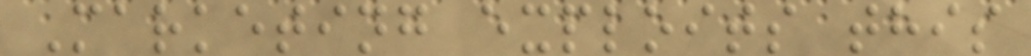Marketing exploits this
